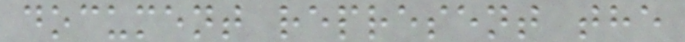document represent the
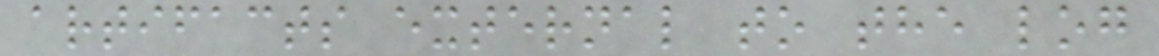artifacts external to the log
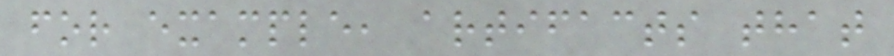for example, artifacts that
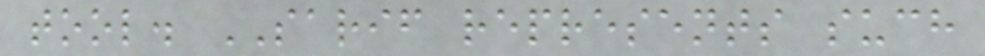tool. SARIF represents such
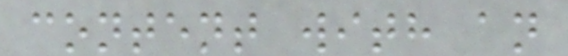content with an
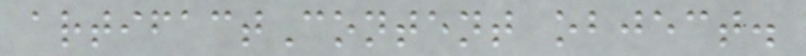artifactContent object.
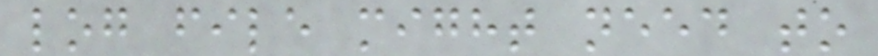log file might need to
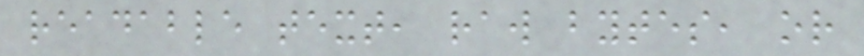readable text, raw bytes, or
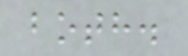both.
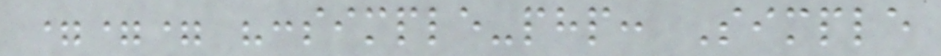=== ":simple-php: Simple
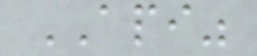API"
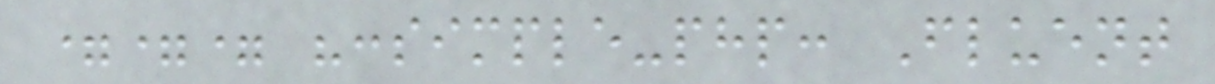=== ":simple-php: Fluent
